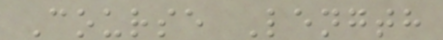Course Length
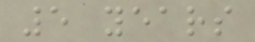5 years
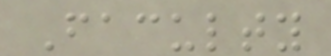Faculty
